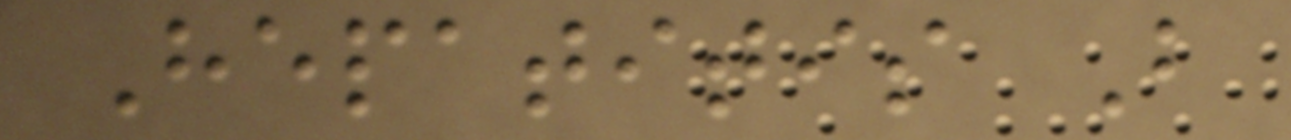Hepatitis B
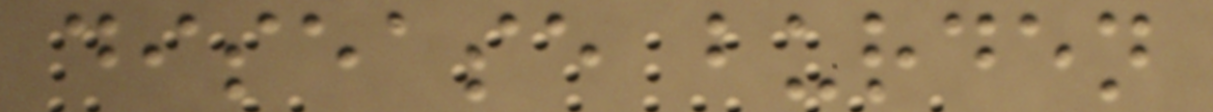disease burden
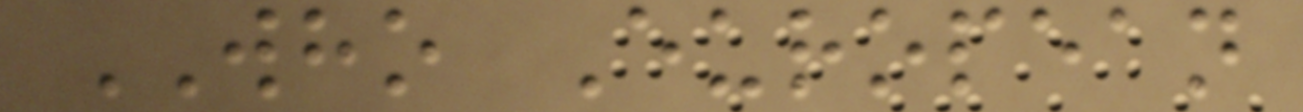WHO European
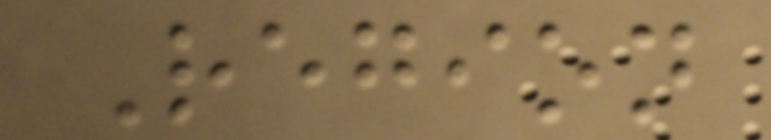Region
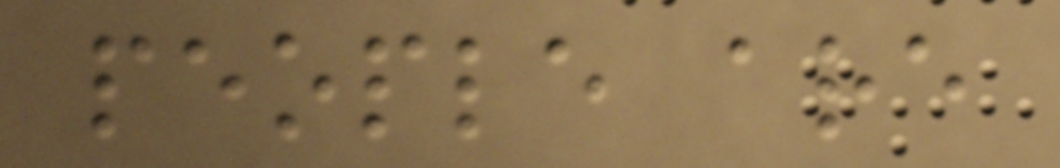people are
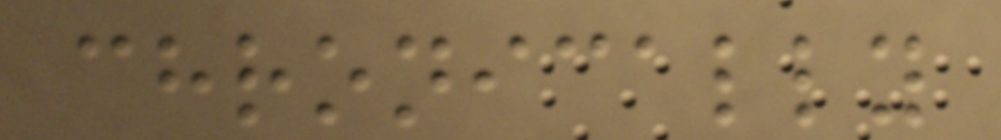chronically
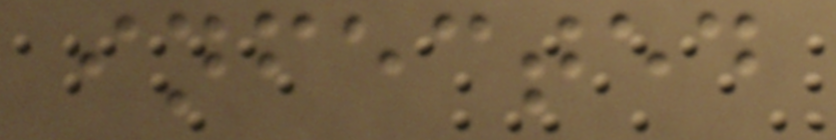infected
